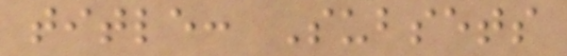title: Subsets
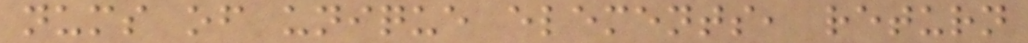nums of unique elements, return
